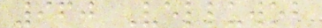960 Velluwob
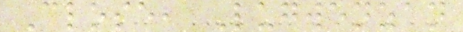Close, Lugwenzan
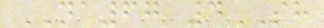NA67 4SH
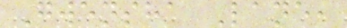Gwensha Lane,
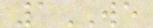1WE
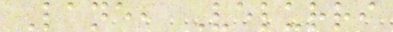Lane, Velurri
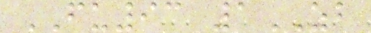FU93 1ZB
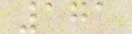171
